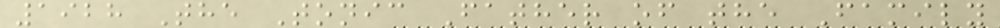1928 The Tonic Father of the Family
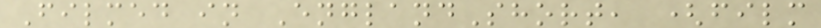Filmed in EnglandShort, (film
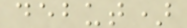debut)
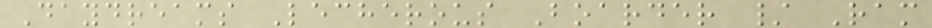Daydreams Lecherous Boarder / Ram
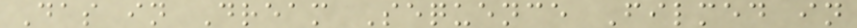Das in Dream Sequence Filmed in
